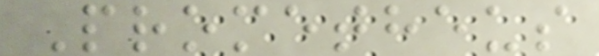Prometheus
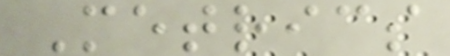Metrics
